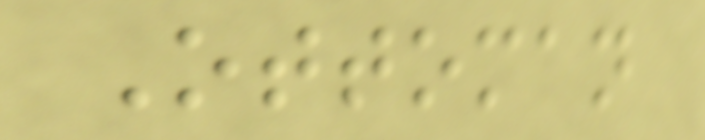Ottoman
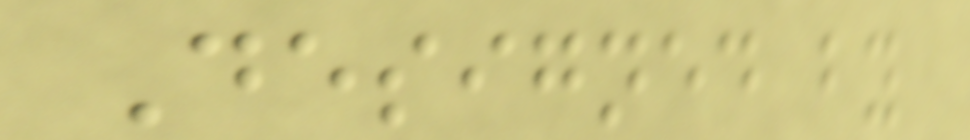Designed by
